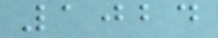1024
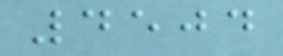4504
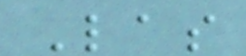Las
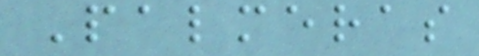Palmeras
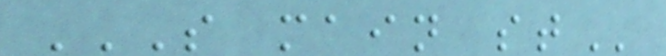S MAIN ST
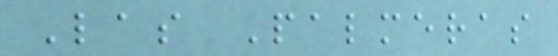Las Palmeras
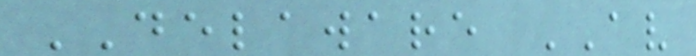DELAWARE AV
